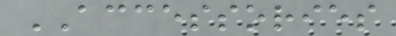ACCESSORIES
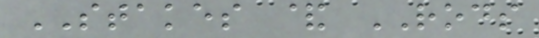STAKES & RODS
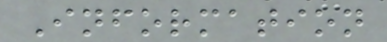Information
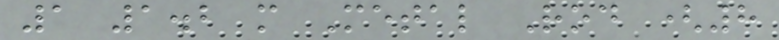1 1.2 m Metal Rod (8
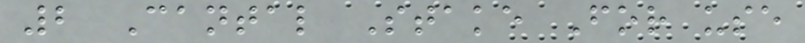2 Cantal Stake For use
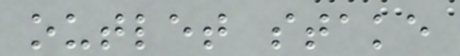outlet stake
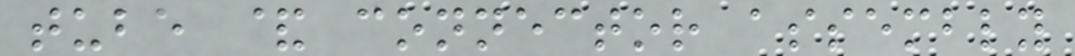tube & connector assembly
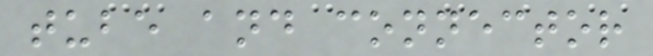tube and connector
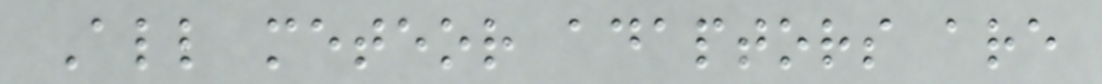All meteor adaptors are
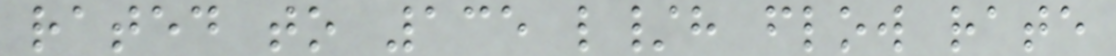rated to 135 l/h flow rate
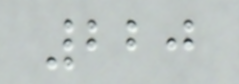220
